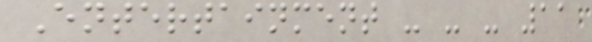Entertainment - - - 11
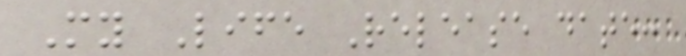My Life Release date:
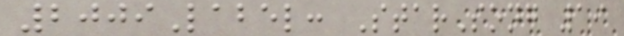2009Label: StarSong 19
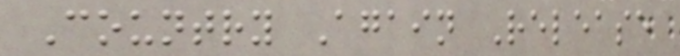Country Again Release
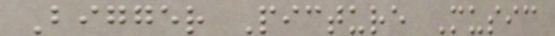Bigger Picture Music
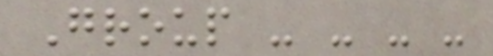Group - - - -
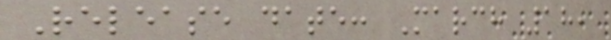Release date: March 18,
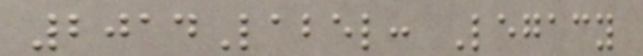2014Label: Legacy
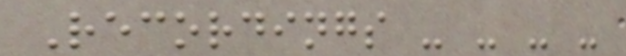Recordings - - - -
